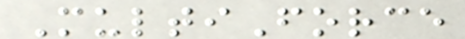MultiForce
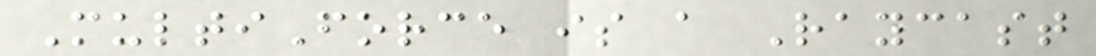MultiForce is a Raycast
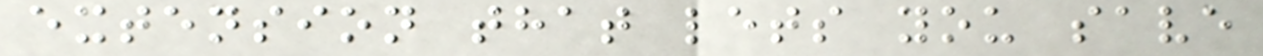extension that lets you save
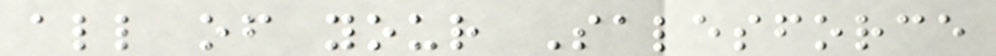all of your Salesforce
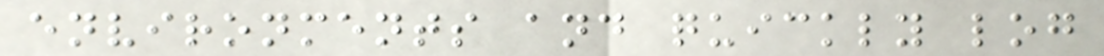environments and quickly log
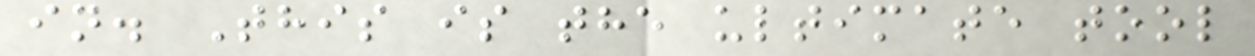in. This is the ultimate tool
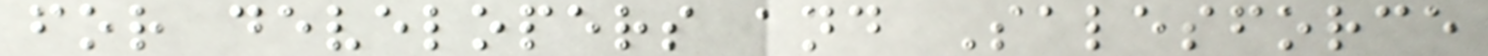for developers and Salesforce
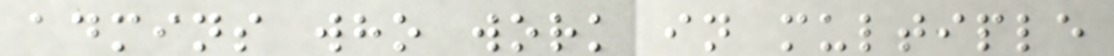admins who work in multiple
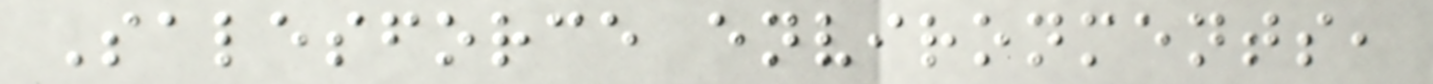Salesforce environments,
